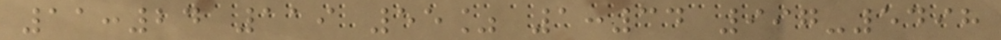11:24 119 55% 1:34 997-5498
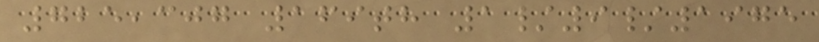725,307 169th 1/9/1975
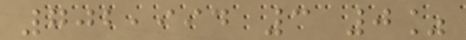702,994 3 0%
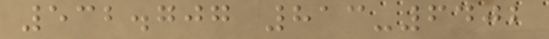532.707 813-6402
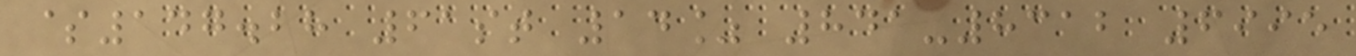$147.28 61st 14% 841-8312 6995
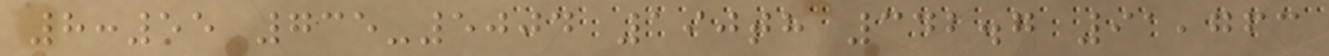8:55 735-5004 190th 342.7 91,763
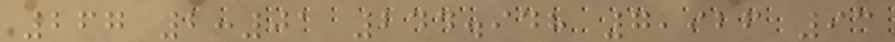267 2:01 244.948 7,926 93
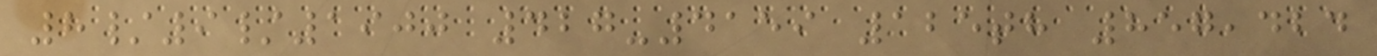8/9/1900 427-4159 125th 857,424
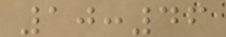10:46
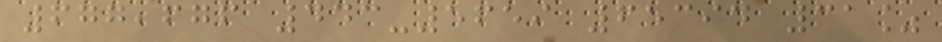677,676 443-5659 65394 31%
